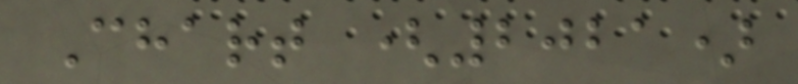Chart (2021)
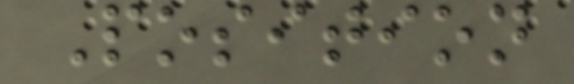Position
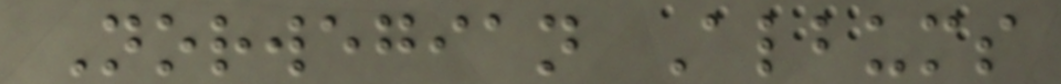Norwegian Albums
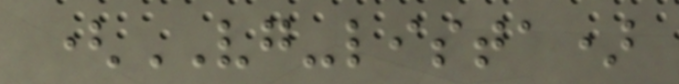(VG-lista)
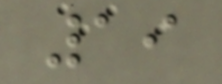19
